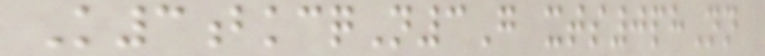K3bkcqN3G xts0phNn
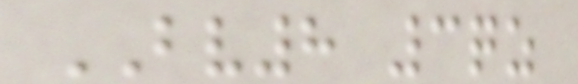BV8 3qz
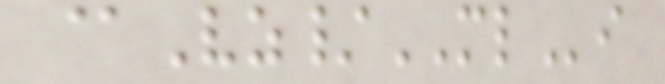@Vz/MLi
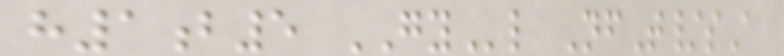h1b5 GYl NfT/sA
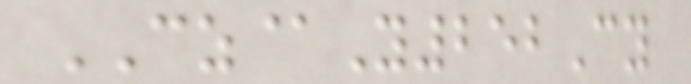CZ@Y252Cy
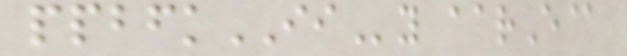ppbfkIIy aarE@
